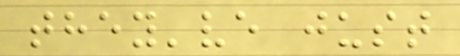they've just
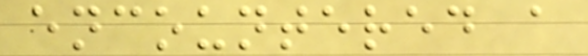encountered a
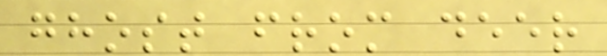ghost from deer
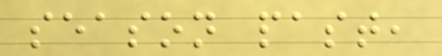season past,
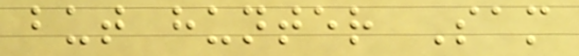but hunter Sam
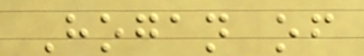Hogan of
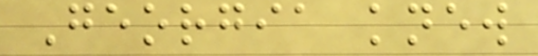Georgia knew
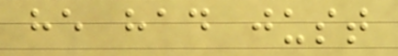he had just
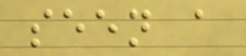seen a
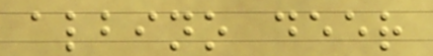albino deer
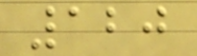120
